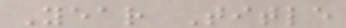Year Title
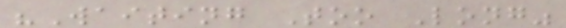"Waiting Too Long"
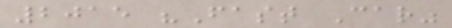2015 "Fast Car"
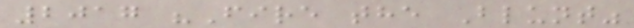2017 "Fire the Blunt"
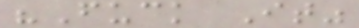"Fuck It"
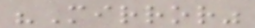"Mirror"
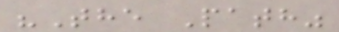"The Path"
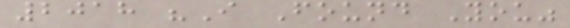2018 "I Found You"
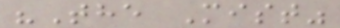"The Mist"
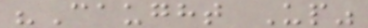"Caught Up"
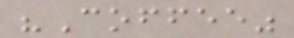"Coffee"
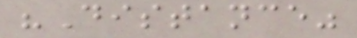"Distance"
